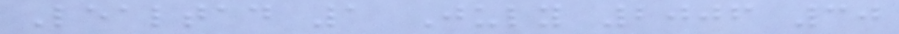Lealtad 1 July 2006 30
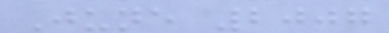June 2007
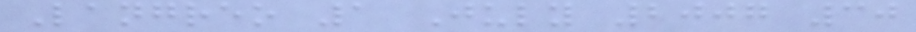Langreo 1 July 2007 30
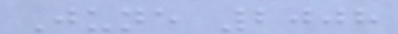June 2008
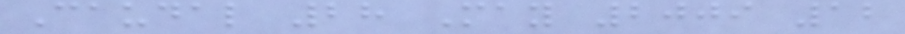Caudal 28 May 2009 12
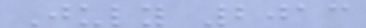July 2013
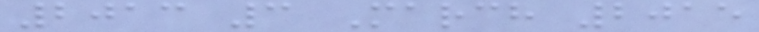2013 3 March 2015
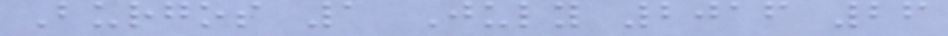Burgos 1 July 2016 26
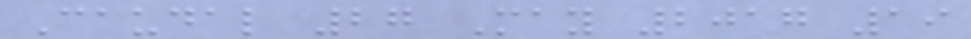Caudal 27 May 2017 19
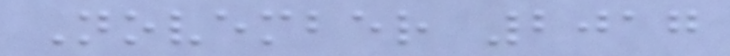November 2017
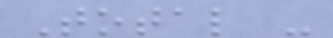Total -
